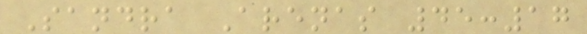Sandra Arenas 45:17
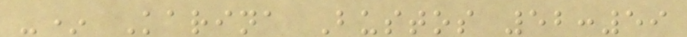-* Karina Bustos 52:59
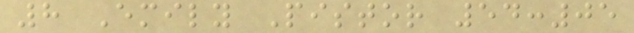8 Emily Pistor 54:05
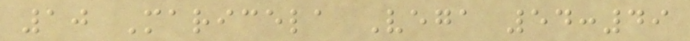10 Maricela Vega 54:49
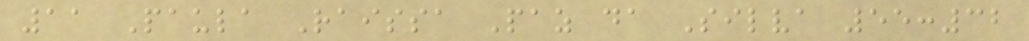11 Paula Raissa Paz da Silva 55:32
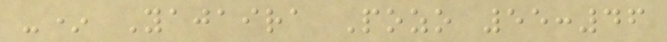-* Yajaira Pozo 55:46
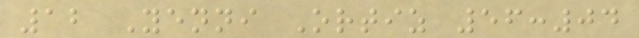12 Yenni Ortiz 56:04
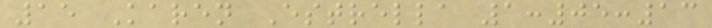15 Karen Estrella 1:05:13
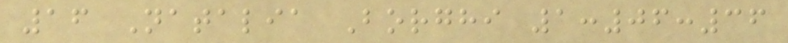16 Natalia Borghi 1:06:36
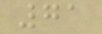71
